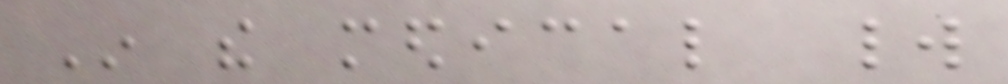In the medical world
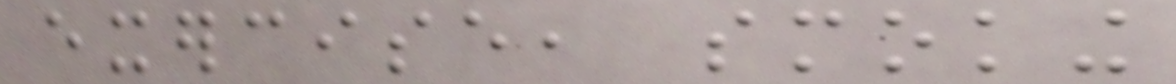exercise, smoking
